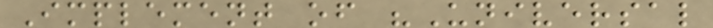Implement of "Universal
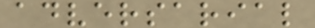adversarial
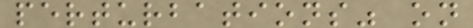perturbations" on
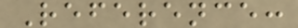Reference:
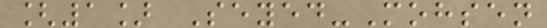[1] Seyed-Mohsen
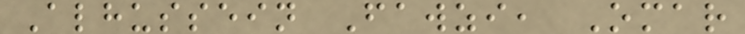Alhussein Fawzi, Omar
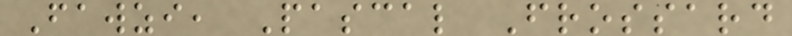Fawzi, Pascal Frossard
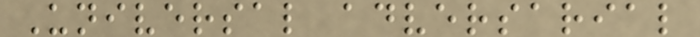Universal adversarial
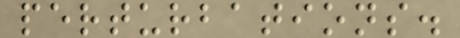perturbations.
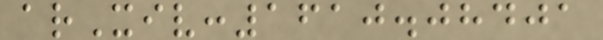arXiv:1610.08401
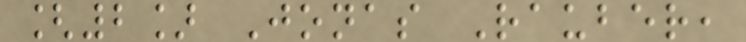[2] Jonas Rauber,
